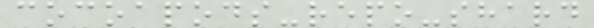cocoapods-repo-shard
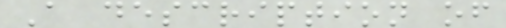A description of
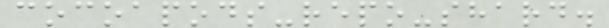cocoapods-repo-shard.
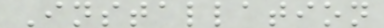Installation
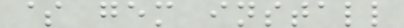$ gem install
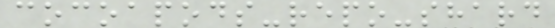cocoapods-repo-shard
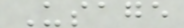Usage
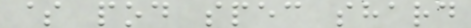$ pod spec shard
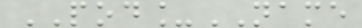POD_NAME
